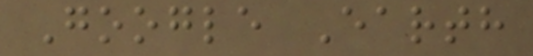Google Earth
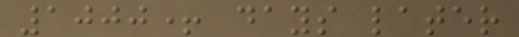1000+ days later
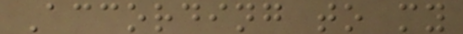According to my
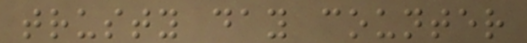trusty day counter
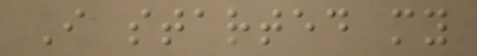I started my
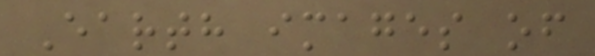Earth images of
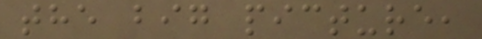the big picture,
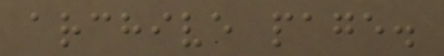archive page.
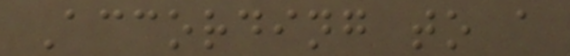According to a
